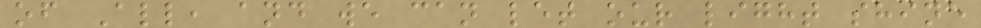of All, and we can let our light shine
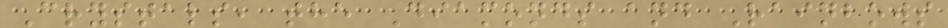Crystals, the Diamonds and Rainbows
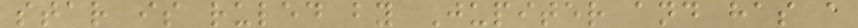star is ruled by Jupiter and has a
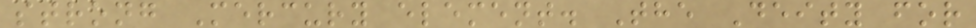strong Mercury element. The Deity for
